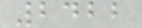2422
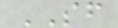SF
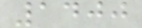1400
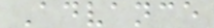Advance
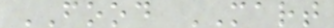FOOD MART
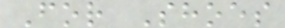For Shoes
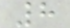8
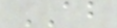AB
